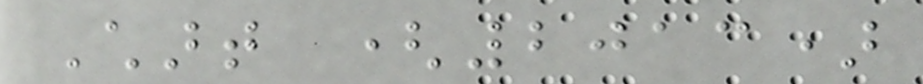Chart (2013)
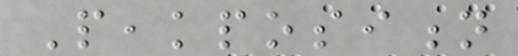Peakposition
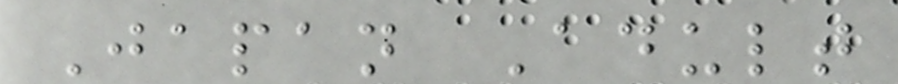Japan Adult
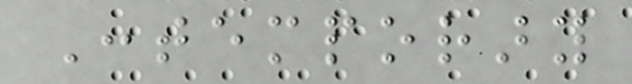Contemporary
